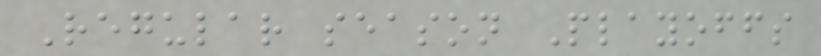Regular season Playoffs
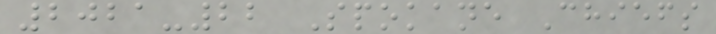2021-22 Spokane Chiefs
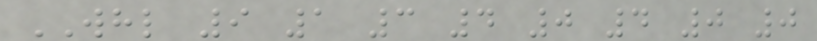WHL 9 1 3 4 0 4 0 0
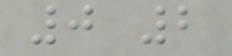0 2
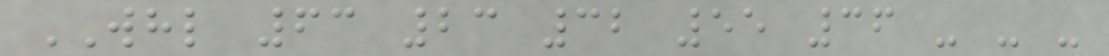WHL 63 23 32 55 36 - - -
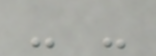- -
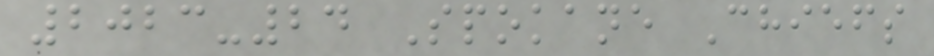2023-24 Spokane Chiefs
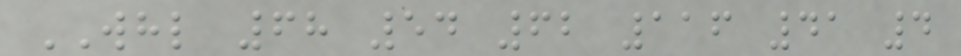WHL 68 54 62 116 41 4
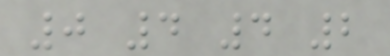0 4 4 2
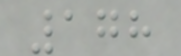178
